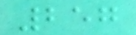257
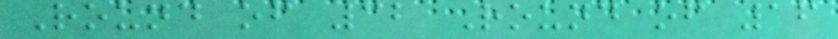Round of 32 Round of 16
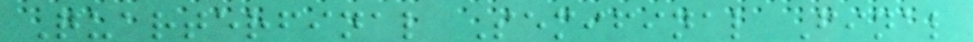Quarterfinal Semifinal Final
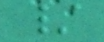/
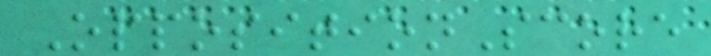OppositionScore
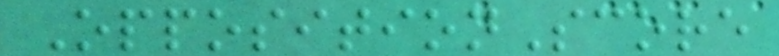OppositionScore
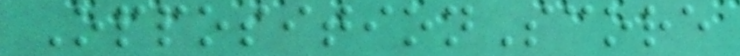OppositionScore
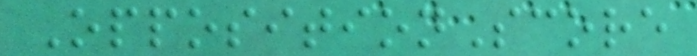OppositionScore
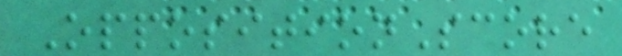OppositionScore
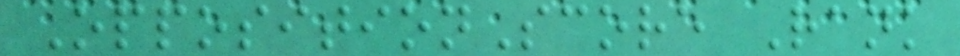OppositionScore Rank
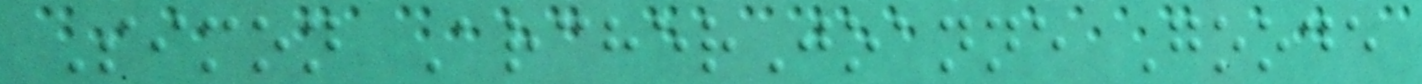Simon ArcherJoanne Goode
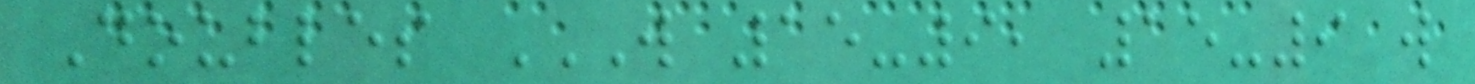Doubles W 15-9, 15-9 W
